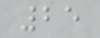25
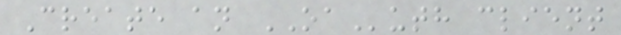Create an OAuth client
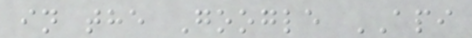in the Google API
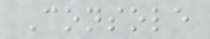Console
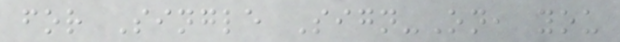for Single Sign-On, you
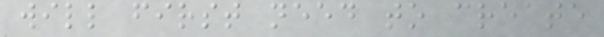will first need to create
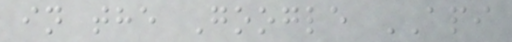in the Google API
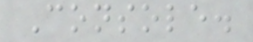Console.
